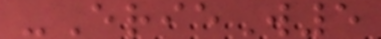-ErieW5
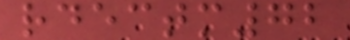rdectm72
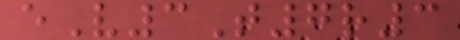eV3T7r3
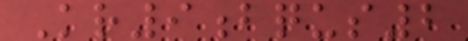Kr9bqus2
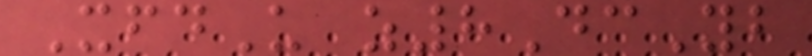XfdU z8DcYb
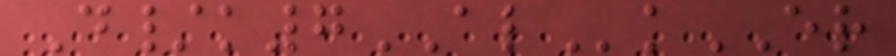D/k7ALkER
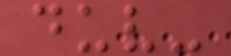duv-
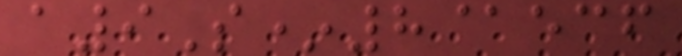a9S*8@ecf
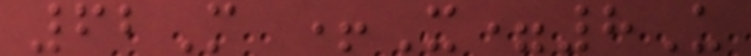62M +X=8U
